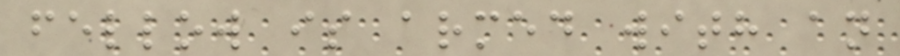fellow is armed with an
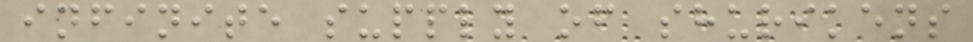infinite supply of shurikens
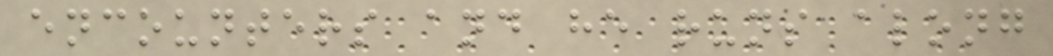encounters and he runs along
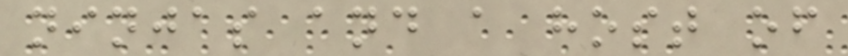ninjas and a host of
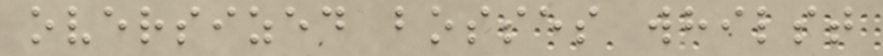oversized bosses whilst
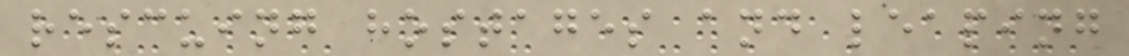rescuing hostages and leaping
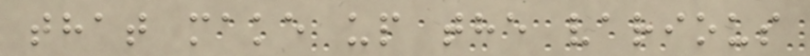that make up the various
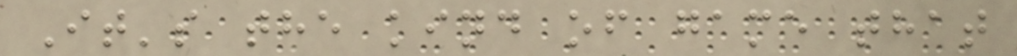It's the kind of game that
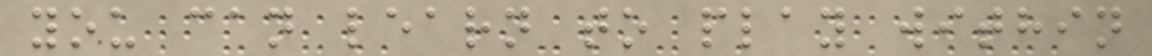you can learn to play within
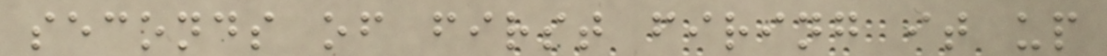seconds of first firing it up
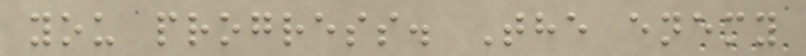you progress. The enemy
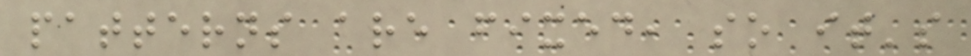patterns are fixed, so it's
